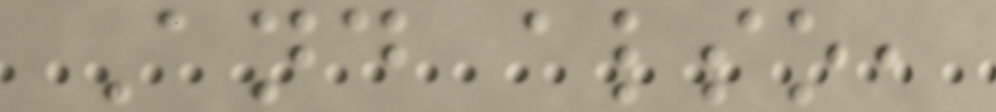And also,
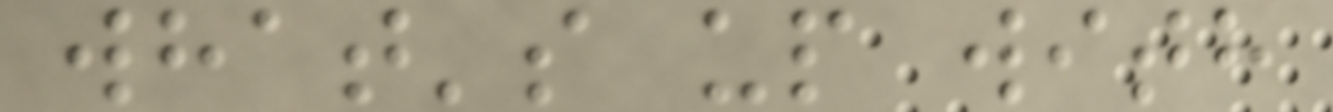what's up with
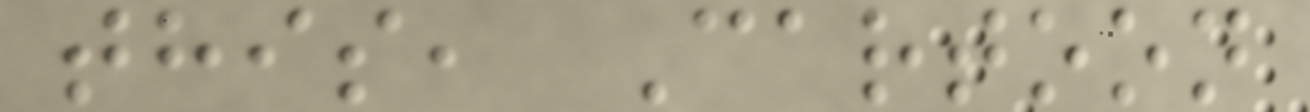this, Cartoon
